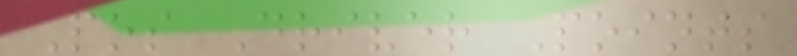Pos Driver Points
